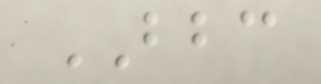BBC
